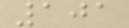101
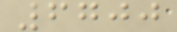6700
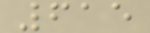615
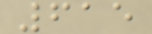615
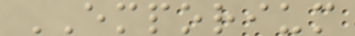EMPORIUM
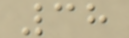38
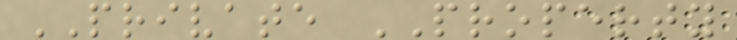PRIVATE PROPERTY
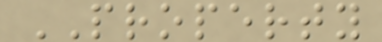PROPERTY
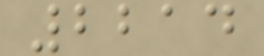2214
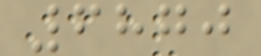6870
